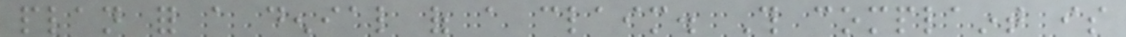plan for a denial of a claim. This complaint is
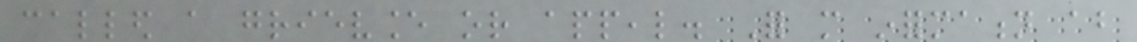called a grievance or appeal. For more information about
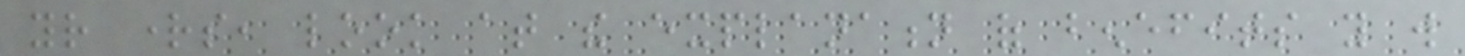your rights, look at the explanation of benefits you will
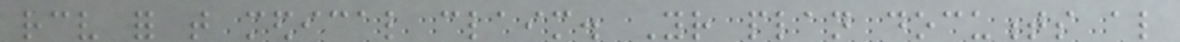receive for that medical claim. Your plan documents also
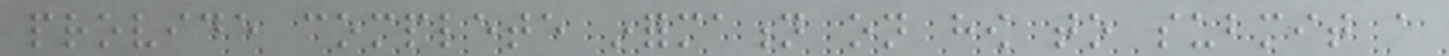provide complete information on how to submit a
